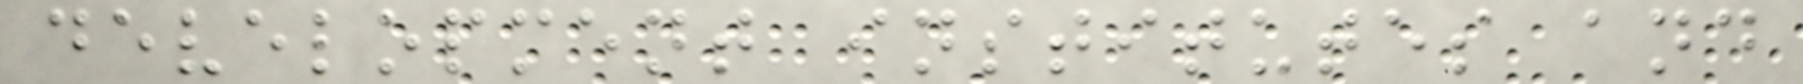development institutes and
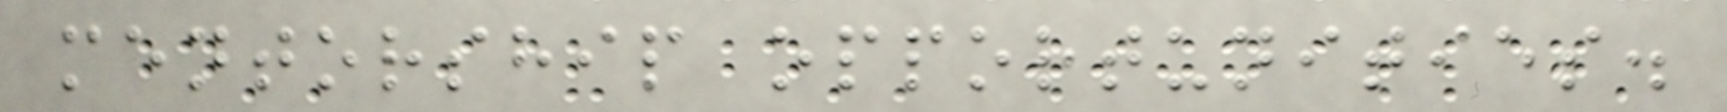mentorship opportunities.
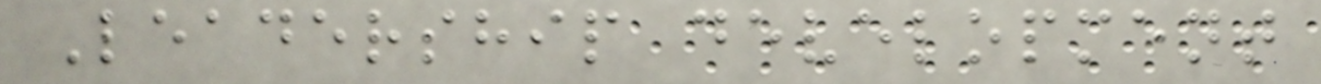Leadership development
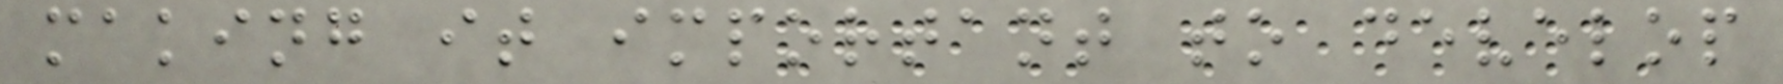making it important to develop
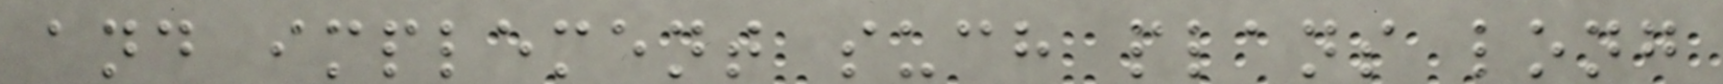and implement such plans long
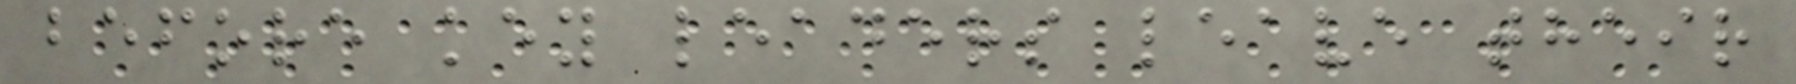before key leaders leave their
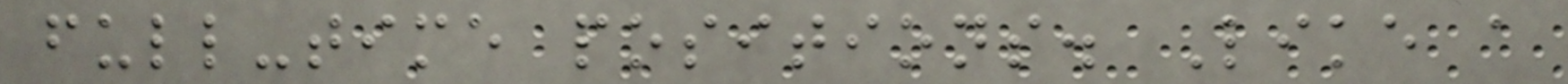full-time positions. Like a
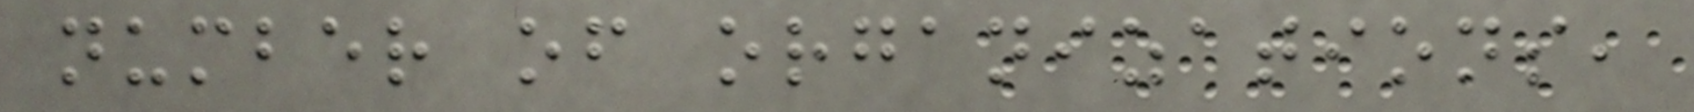number of organizations,
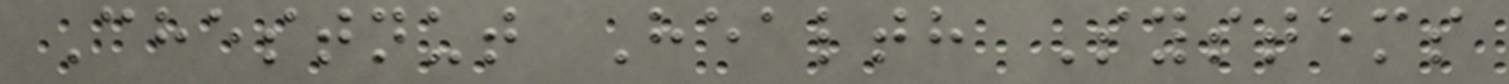Chestnut Health Systems
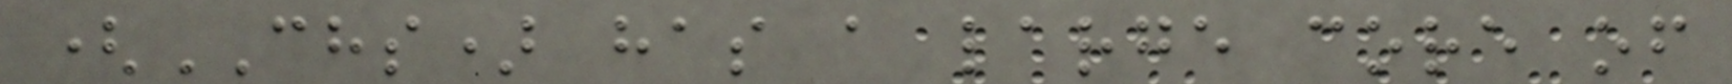(CHS) has a large core of
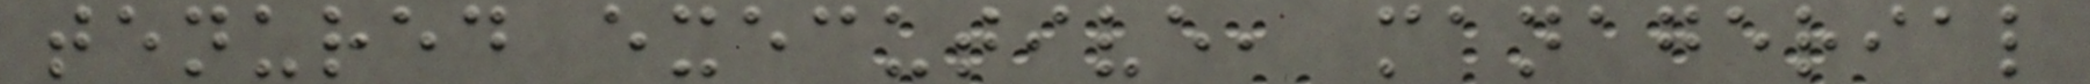tenured executive, managerial
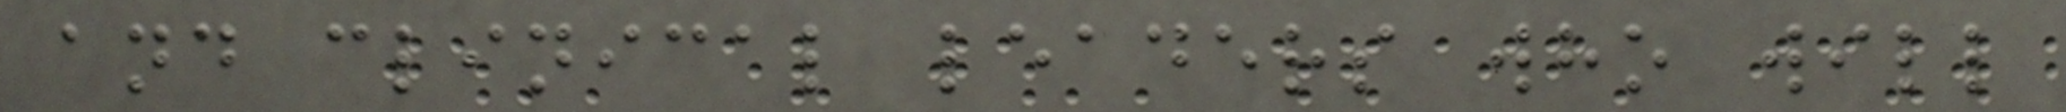and clinical leaders who will
